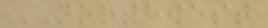NORTHWEST
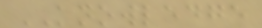KNOWLEDGE
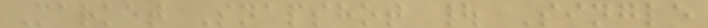Market Snapshot | Single
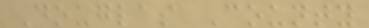Douglas County
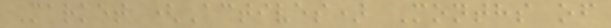Market (Actives) Months of
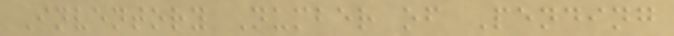Inventory Number of Pending
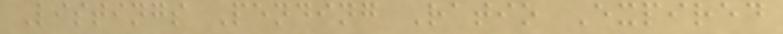Listings Pending Ratio Expired
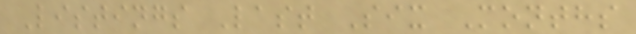Listings Last Six Months
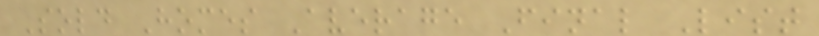Sold Homes Average Final List
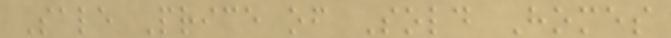Sale Price of Sold Homes
